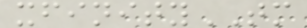xfinityTM
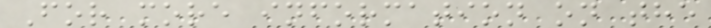For more information on the
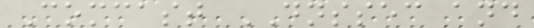Comcast DNSSEC and
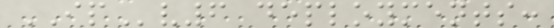IPv6 deployments:
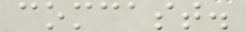comcast.
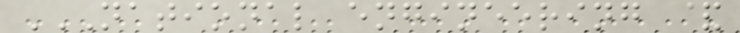NATIONAL ENGINEERING &
